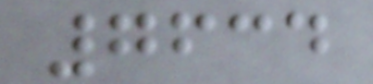7634
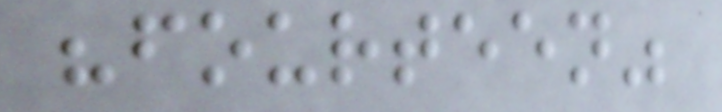"fourteen"
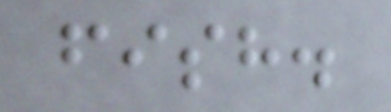fish.
